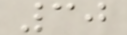30
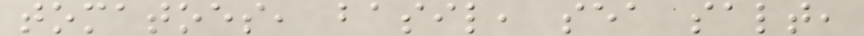tomatoes, basil, sea salt,
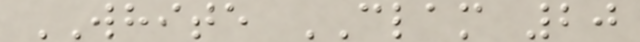WHITE CLAM 20
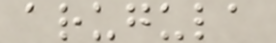arugula
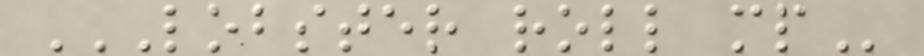LOBSTER ROLL MP
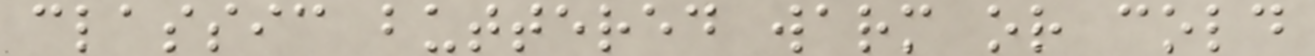classic buttered warm or cold
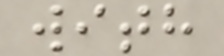with
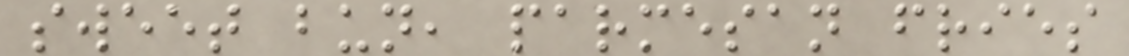sweet bun, parmesan fries
